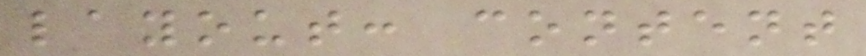layout: content
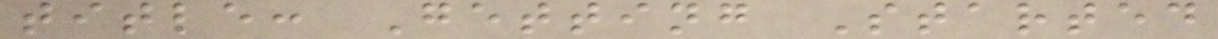title: Getting Started
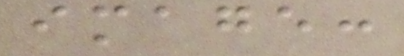image:
